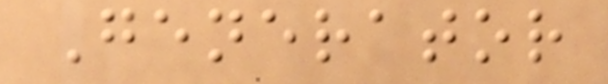Generator
